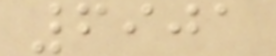6901
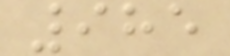985
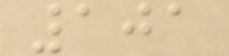101
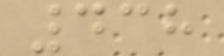438
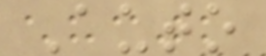Auto
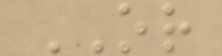OR
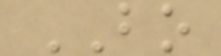BO
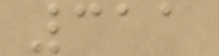311
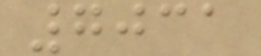7031
